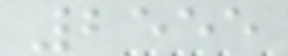2555
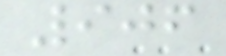906
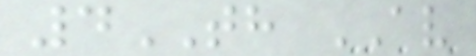4TH AV
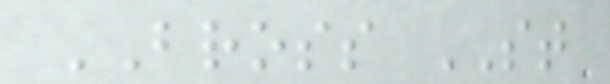BROSS ST
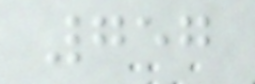757
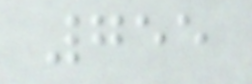755
